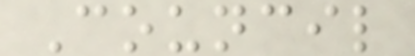Council
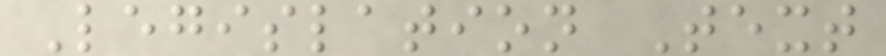Legislation Text
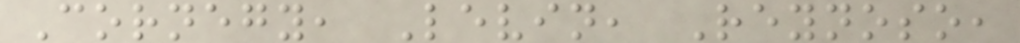Cornegy, Levin, Reynoso,
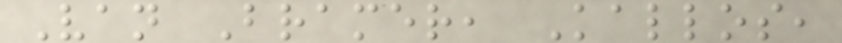Van Bramer, Kallos,
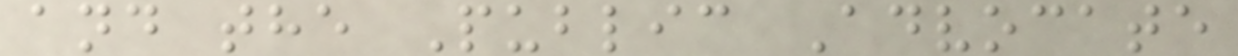and the Public Advocate
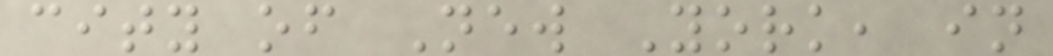city of New York, in
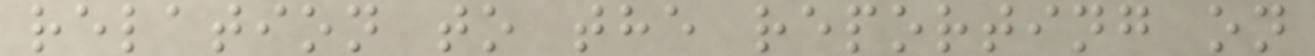relation to the reporting on
